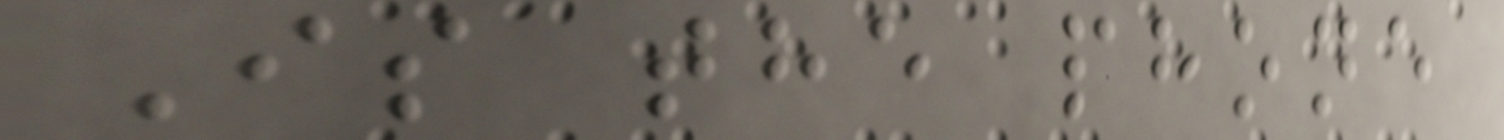Is the phone
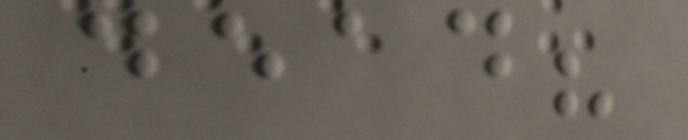dead?
